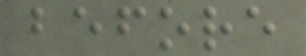before
